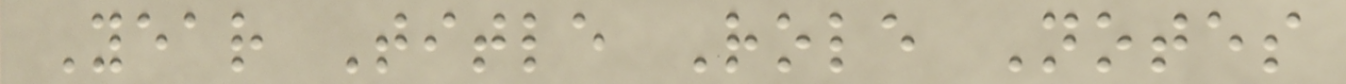Year Title Role Notes
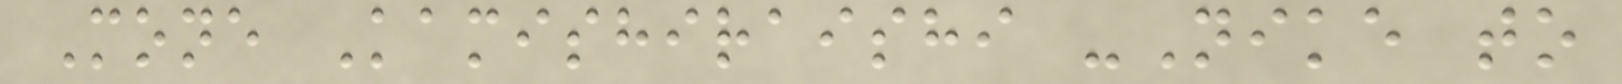Mone Kamishiraishi -Nike to
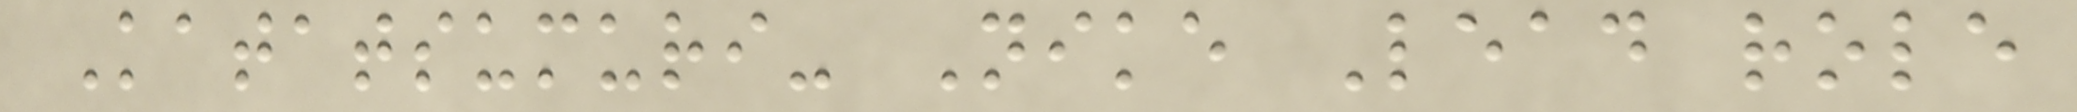Katatsumuri- Nike Lead role
